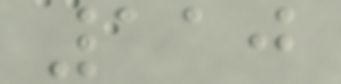110
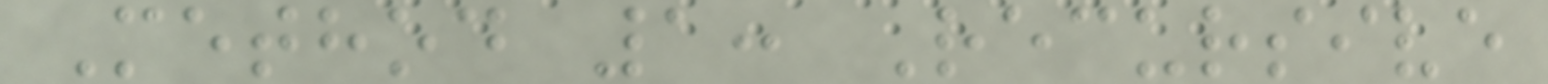Method 1: Recursive
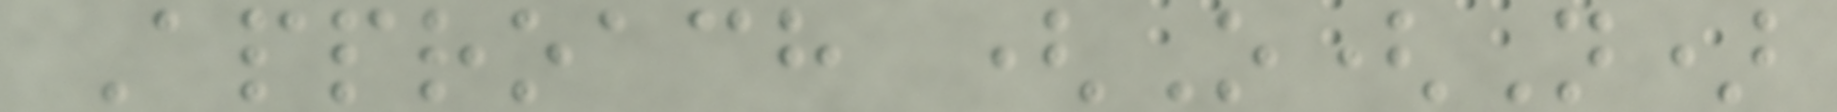Approach (O(N)
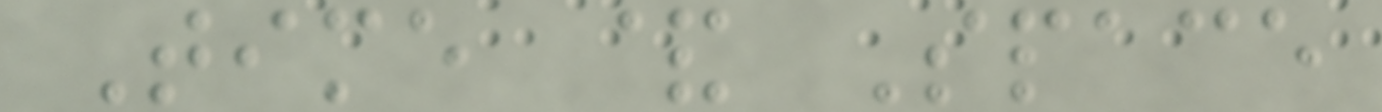Time & Space
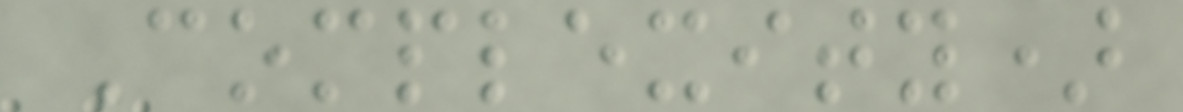Complexity)
